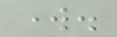work.
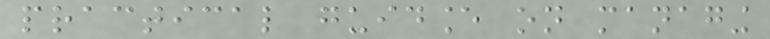practical guidance on managing
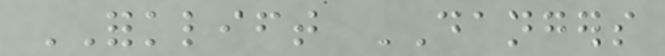FORKLIFT DANGERS
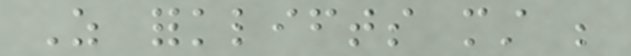As forklifts must be
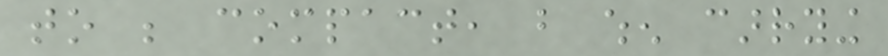to be compact, but when carrying
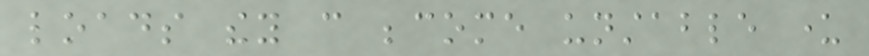loads they can become unstable under
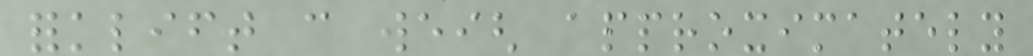forklift can weigh approximately
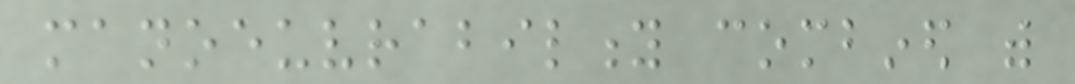manoeuvrability combined with
